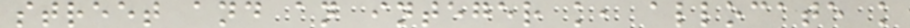street and an integer k, allocate k
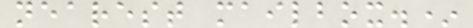nearest mailbox.*
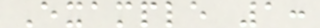Example 1:
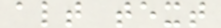alt text
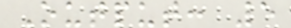Output: 5
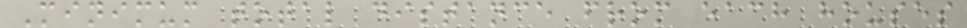Minimum total distance from each houses
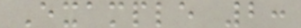Example 2:
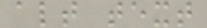alt text
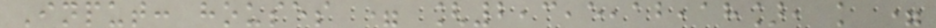Input: houses = [2,3,5,12,18], k =
